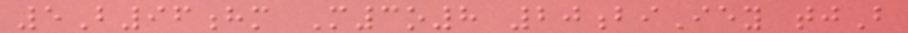5B96hm M3o8 20biIey tjB
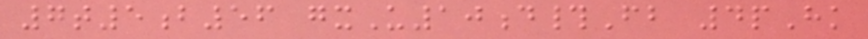7t5b56 gxU10d#Fb 4pHk
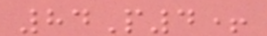84P4+
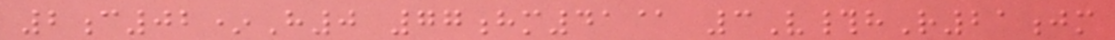2c02*H0 77hm41@ 3V#hR21jm
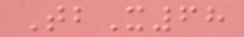TbX68
